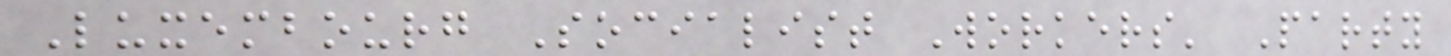Luxembourg Socialist Workers' Party
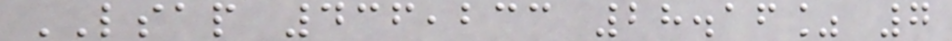LSAP 436,233 28.16% 7
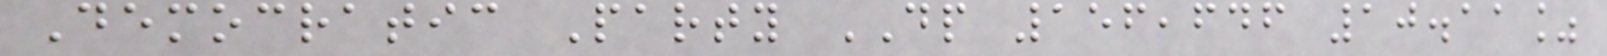Democratic Party DP 156,646 10.11%
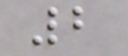2
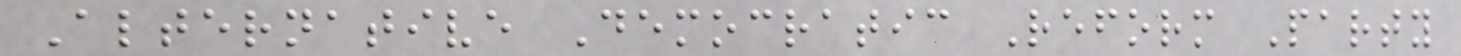Alternative Democratic Reform Party
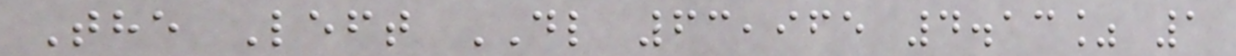The Left DL 63,965 4.13% 1
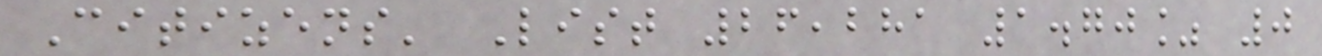Citizens' List 26,281 1.70% 0
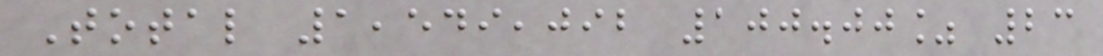Total 1,549,092 100.00% 23
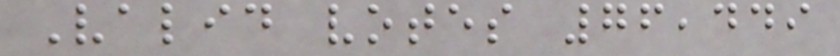Valid votes 76,449
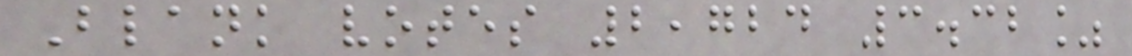Blank votes 2,724 3.32%
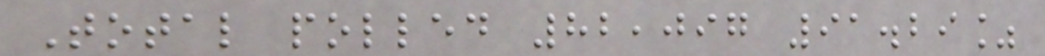Total polled 82,097 91.29%
